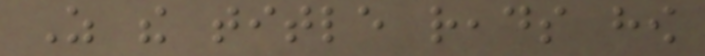As the title reads how
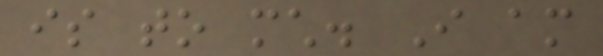is to much. I am
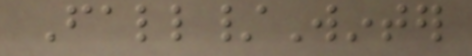Fall/Winter
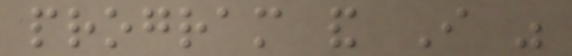program and I was
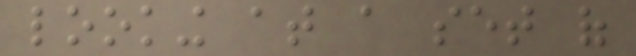looking at a set of
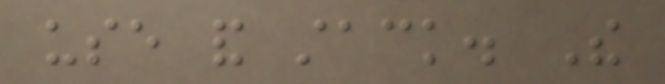use and stack. The
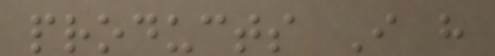products I have
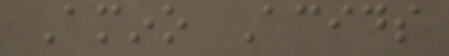Amino Acids
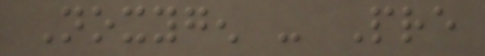Noxygen - Pre
